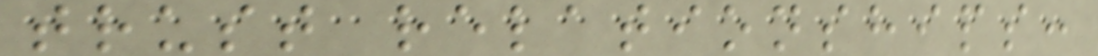trust relationships:
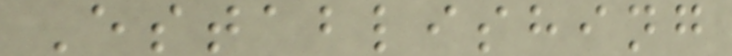Establishing
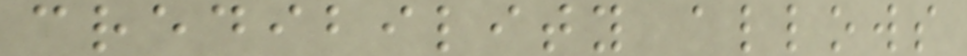credibility allows
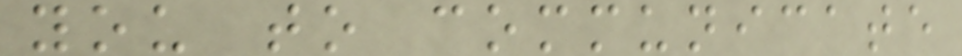you to communicate
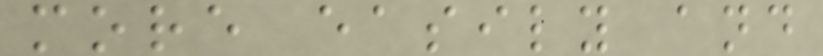more easily and
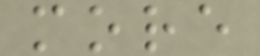more
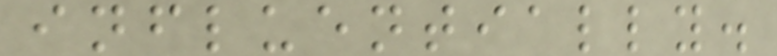influentially.
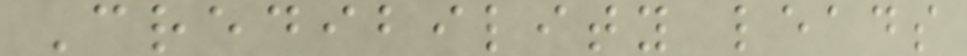Credibility leads
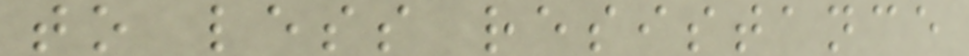to less resistance
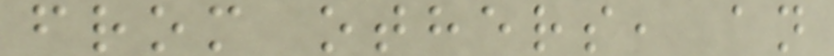from others, an
